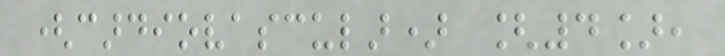(cardiovascular) [4],
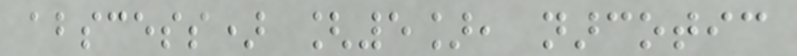abscess) [5], narcotic
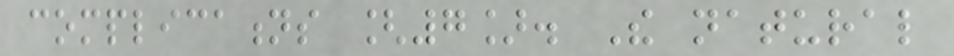complications [7]. The natural
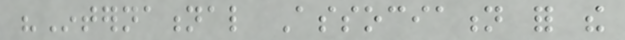"International Association for the
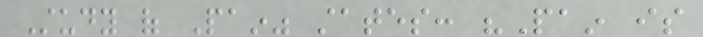Study of Pain" states: "Pain is
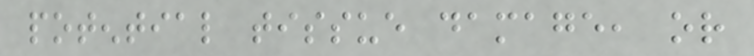potential tissue damage, or
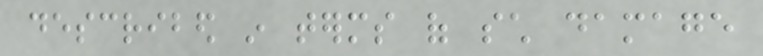described in terms of such damage
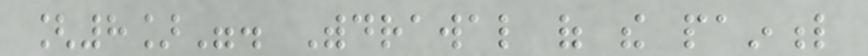[8]". Withdrawal of the painful
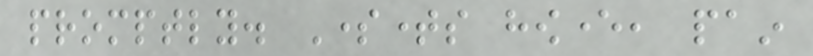promptly. Sometimes however, pain
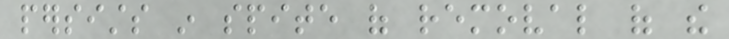persists in spite of removal of the
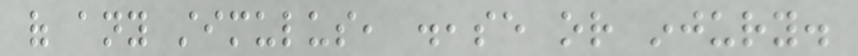of any stimulus, disease or injury.
